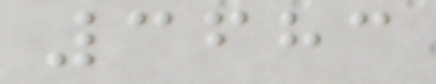3683
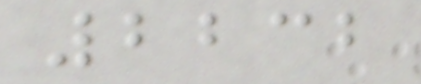2232
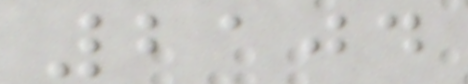2104
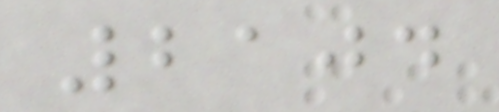2104
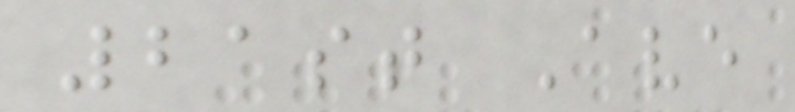21st Ave
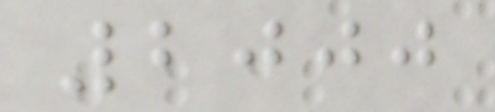2000
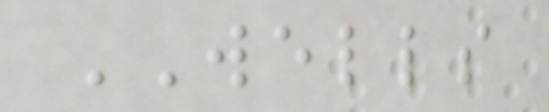WELLS
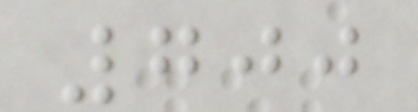700
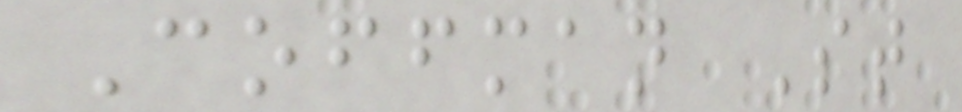Coffman St
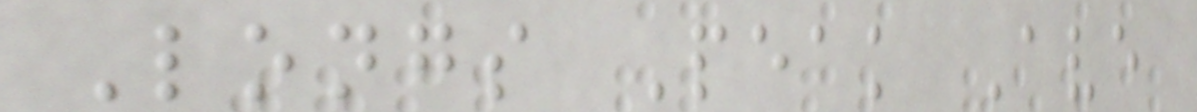Longs Peak Ave
